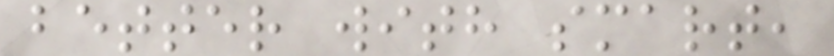better with smart,
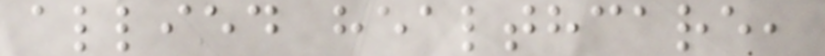allied healthcare,
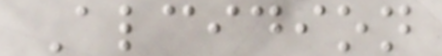Alcidion
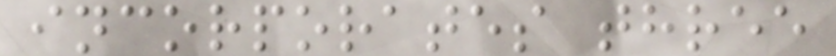incorporates three
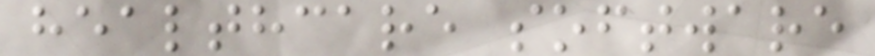healthcare software
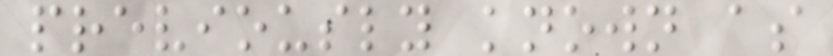previously known as
